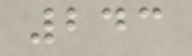243
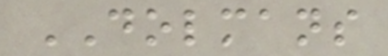DOLMANS
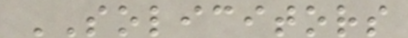SOLICITORS
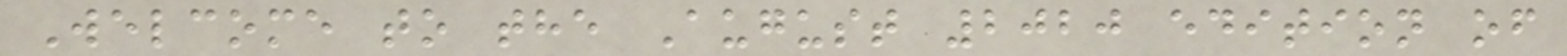Welcome to the August 2020 edition of
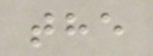the
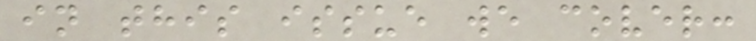in this issue we cover:
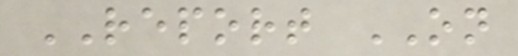REPORT ON
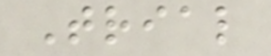Trial
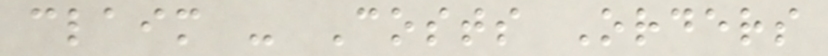claim - Costs Orders
